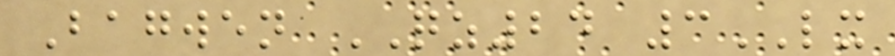Bagwen QZ24 3LX
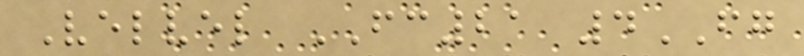Velvel FC21 4FG
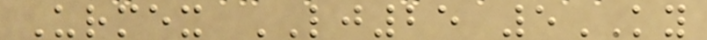Urmex LJ25 5KY
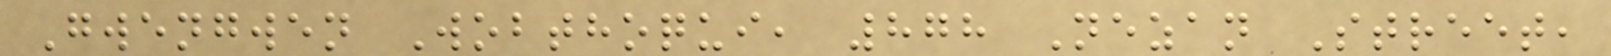Gwengwen Wobthoqui, 878 Nezan Street,
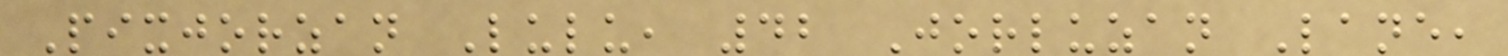Pixjorzan Lulu, 42 Jorluzan Lane,
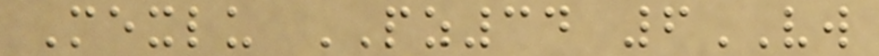Mexlu PZ34 6VW
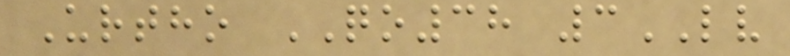Urtho QO38 3LV
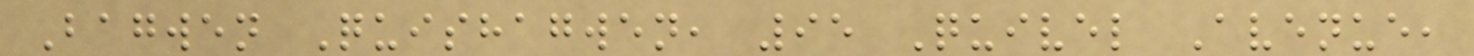Bagwen Quishagwen, 95 Quivel Avenue,
